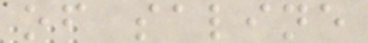of saline
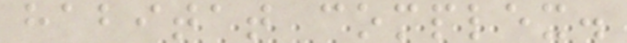habitat complex.
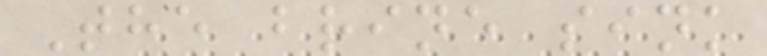The brine sink
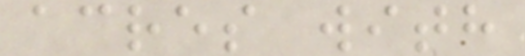acres with
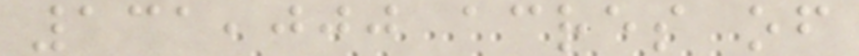131,000 acres of
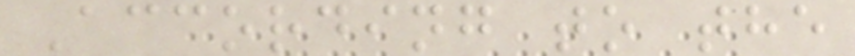According to the
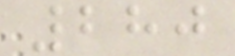280
